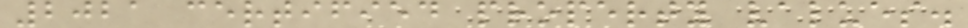2021 certified property values.
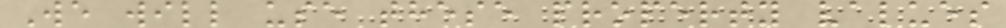We will use these property values
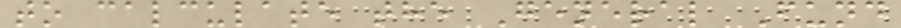to calculate the General Fund
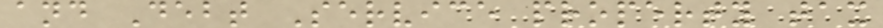and Debt Service property tax
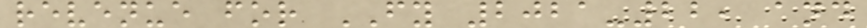revenue for FY 2021-22, and
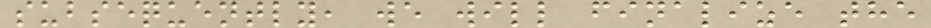subsequently, we will finalize the
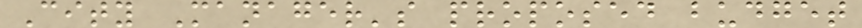City Manager's proposed budget
